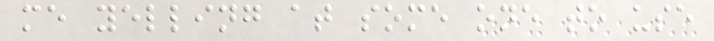me yelling at some one to use
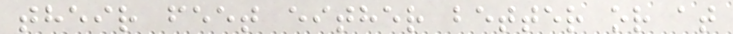their feet either better or at
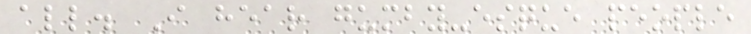all. I hear gumby-esque people
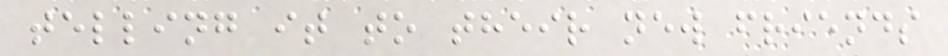telling it to their new friends
